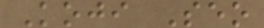Koji Seo
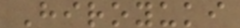Hiroyuki
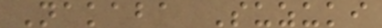Nakaba Suzuki
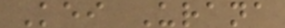Kei Urana
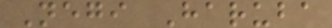Negi Haruba
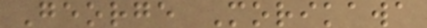George Morikawa
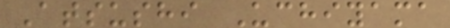Atsushi Uchiyama
